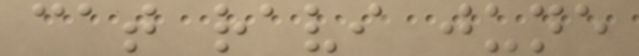cat ravi june
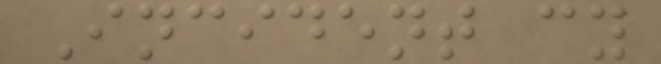Incident cy
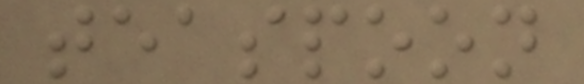teaspoon
